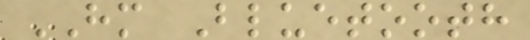HM Bluetooth
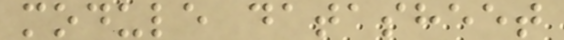module datasheet
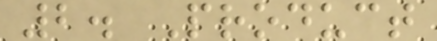2. Product
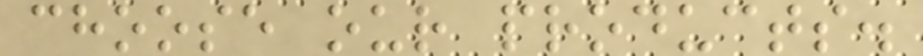choose our products.
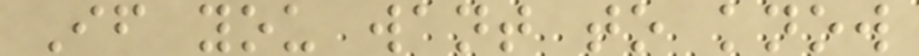If you want to know
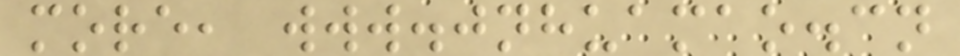more, www.jnhuamao.cn
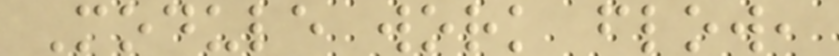Module work flow,
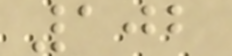102
